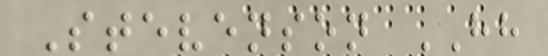Stevenson HH
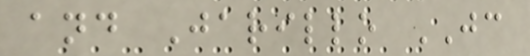and Jarillo JC
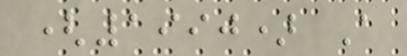(1990) A
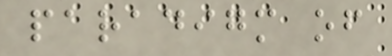paradigm of
